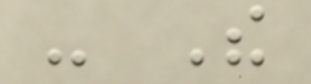- The
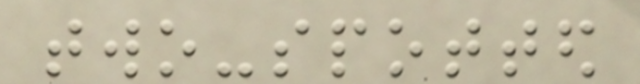two-spotted
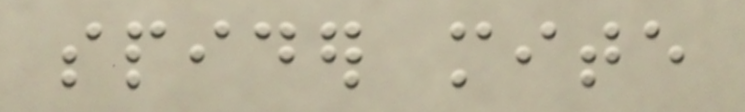spider mite
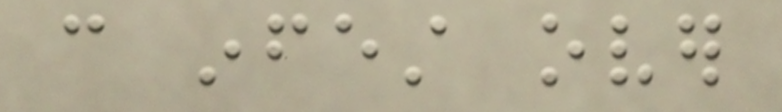can infest over
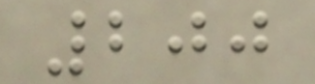200
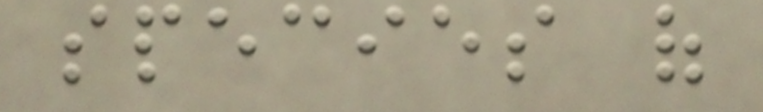species of
